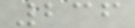236
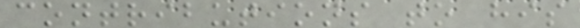contributions to his
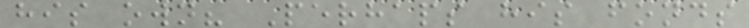his own? Perhaps his fonds
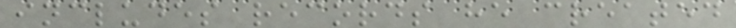includes records he created
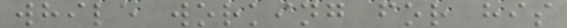while working for his
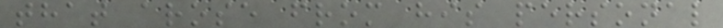that arose from his personal
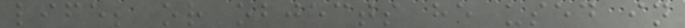life; or objects he used in
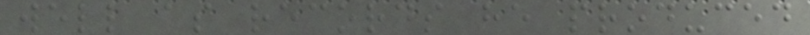well as records he produced
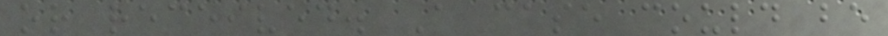or received. A case could be
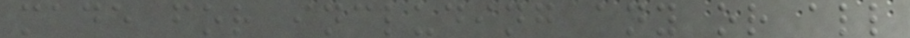made for including any or all
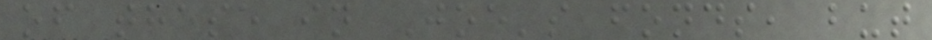of these in Joe's fonds, but
